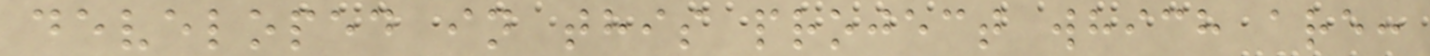developed in this project which are:
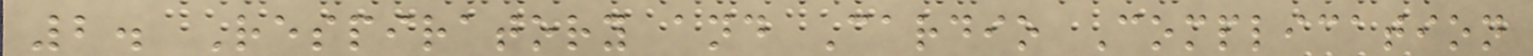2. Respiratory and Cardio Complication
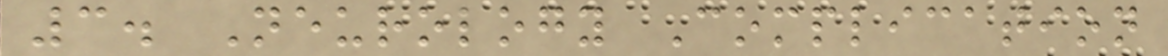3. Neurology Complication
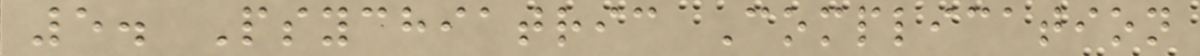5. Psychiatric Complication
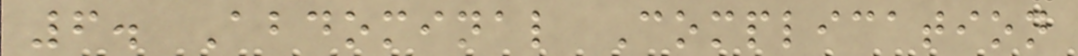6. Abdominal Complication
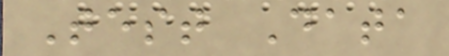Test Data
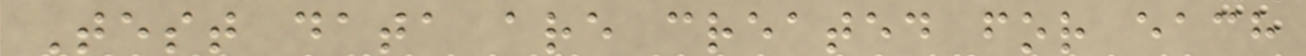Test data are created for each
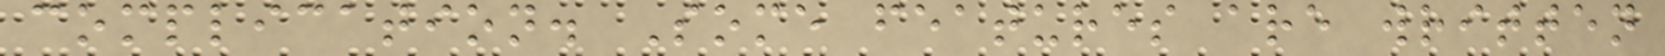complication. Some features are written
